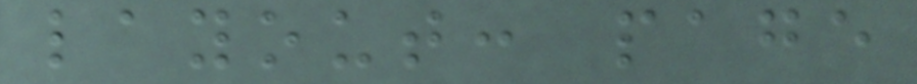layout: page
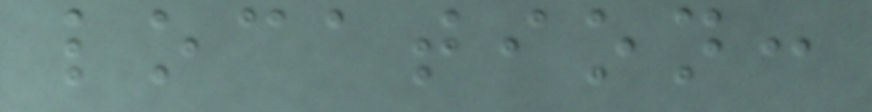location:
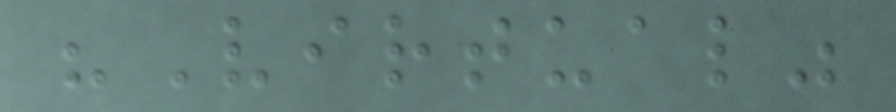"Virtual"
